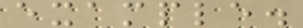example.
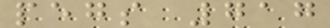pegs 717
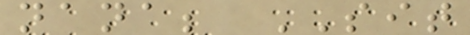nana; SIT
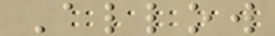Allow
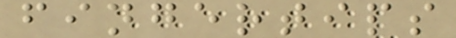fingertips
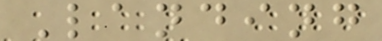Landing
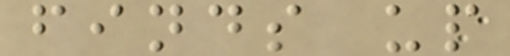finds up
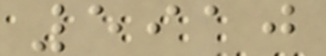5910
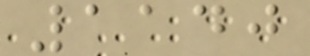1140
